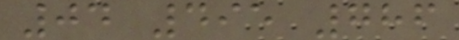04 495 786
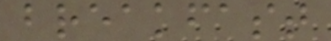breakfast
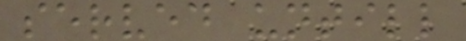served untill
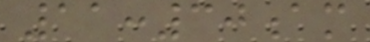11:30am
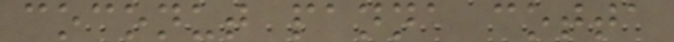coconut panna cotta
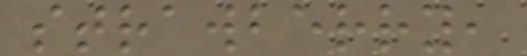strawberry,
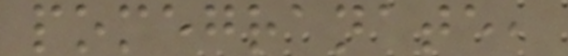pomegranate,
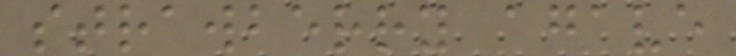strawberry agave
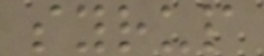syrup
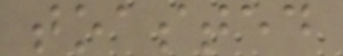toasted
